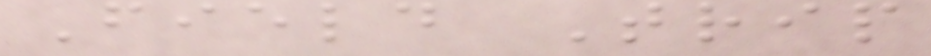Field Trip
